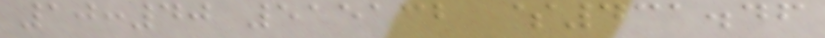10:40 515132 $431.46
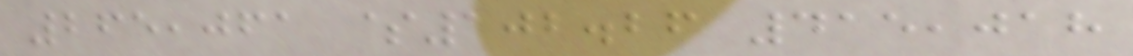265,061 $102.26 415,018
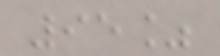95%
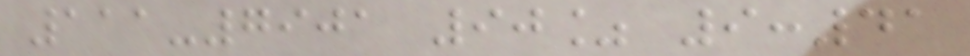111-7901 90% 9:41
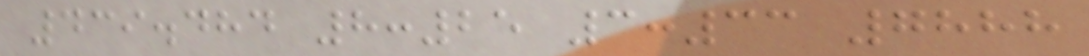439.484 8:25 3:33 7888
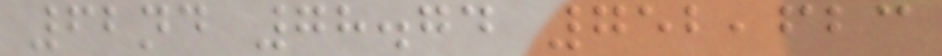62nd 78.74 752,623
